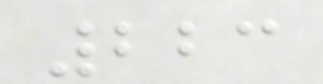223
